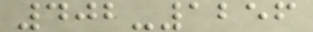402-1256
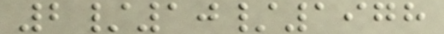2/10/1978
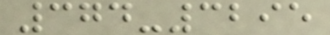374-3295
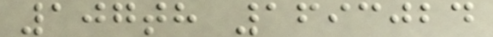107th 1693024
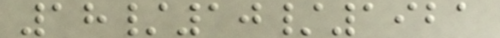18/10/1921
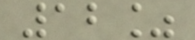12%
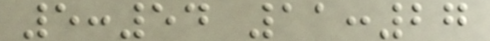5:54 11:27
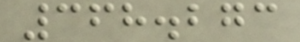368.273
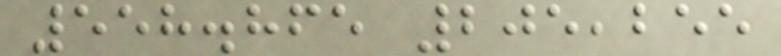558.865 205,255
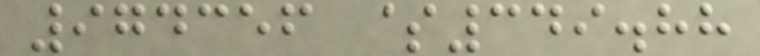974356 $349.88
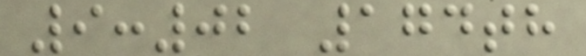9:02 174th
